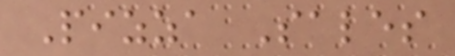Pizza Sales
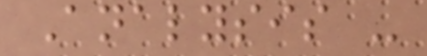Analysis -
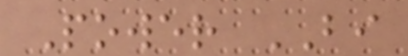Power BI
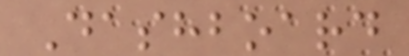Dashboard
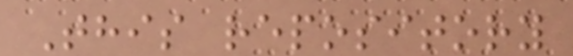This repository
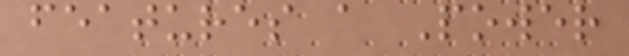features a Power
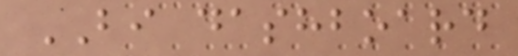BI dashboard
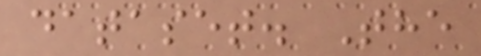dataset. The
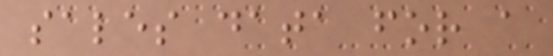sales data for a
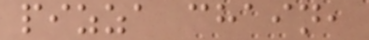pizza chain,
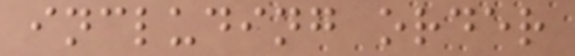including order
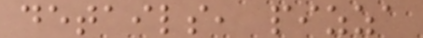details, pizza
